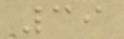39
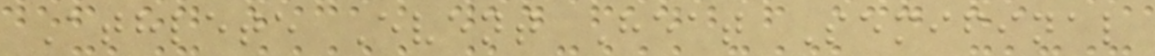Athlete Event Heat Semifinal
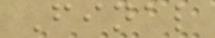Final
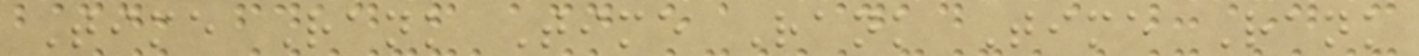Time Rank Time Rank Time Rank
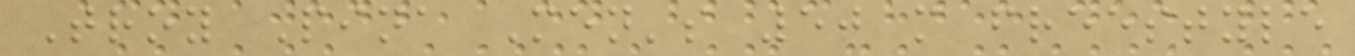Troy Pina Men's 50 m freestyle
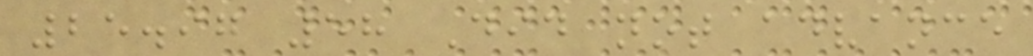25.97 58 Did not advance
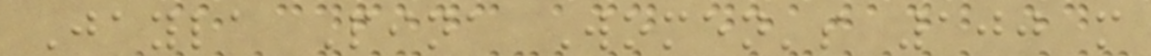Jayla Pina Women's 100 m
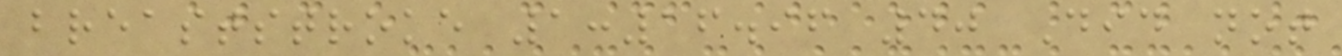breaststroke 1:16.96 40 Did not
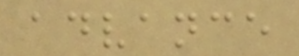advance
